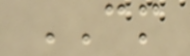CM
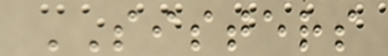SISTERS
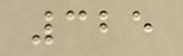325
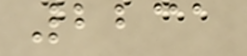2231
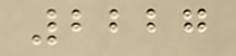2227
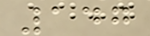147
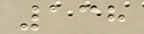138
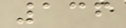136
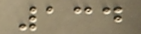134
